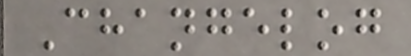Changelog
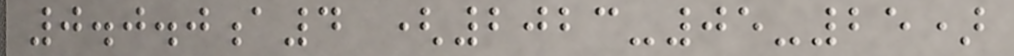0.0.0a4 (2023-05-25)
